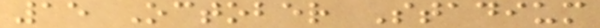15 October Stadium
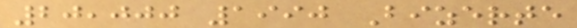20,000 1990 Bizerte
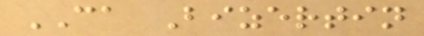CA Bizertin
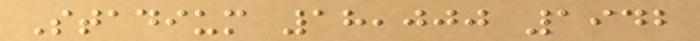Stadium 18,000 1942
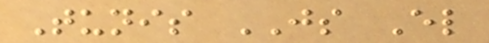Tunis JS El
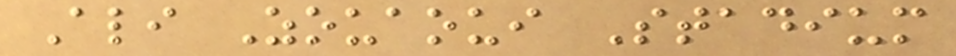Ali Zouaoui Stadium
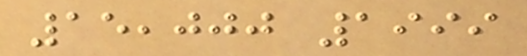15,000 1999
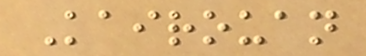Kairouan
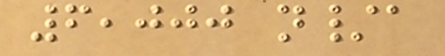6,000 n/a
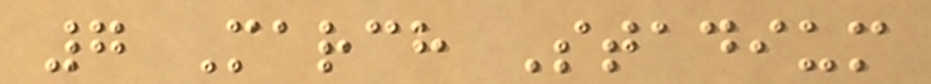7 March Stadium
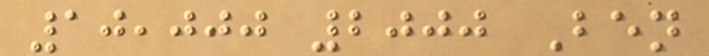10,000 2000 Ben
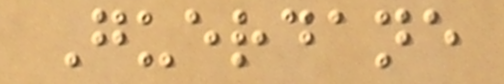Guerdane
